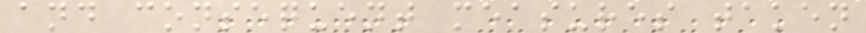and consequent measures taken
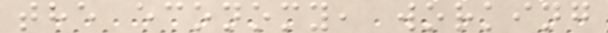the economy, working
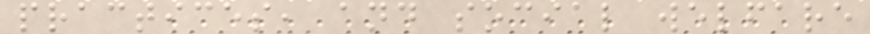practices, and social welfare
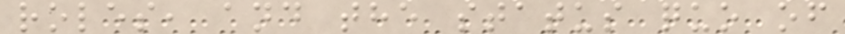roles, and the status quo of
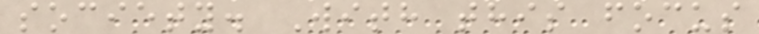society. With this focus
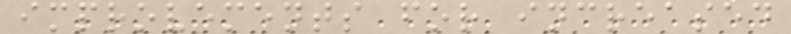improvements for increased
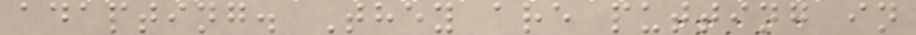adapting. They are putting in
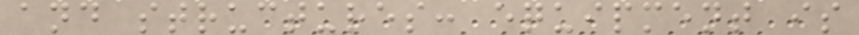and structures: equipment is
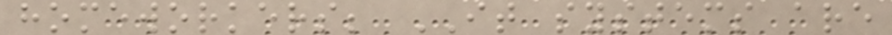homeworkers; IT systems are
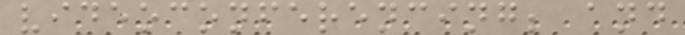videoconferencing; and
